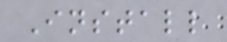Install
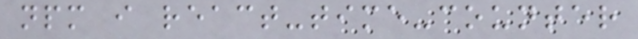npm i react-time-counter
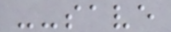--save
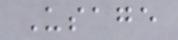Usage
